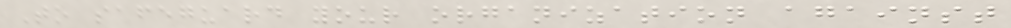To safeguard your organization against
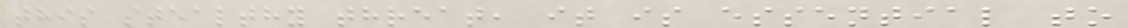this stealthy threat, it is essential to
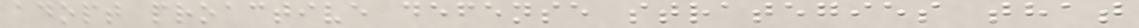adopt proactive defense strategies that
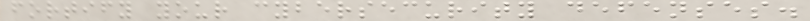fortify your cybersecurity defenses.
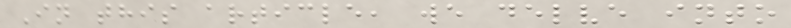In this article, we delve into
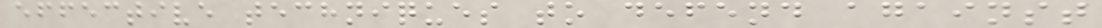effective techniques to defend against
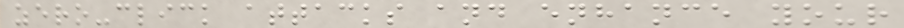zero-click attacks and enhance your
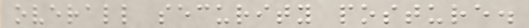overall security posture.
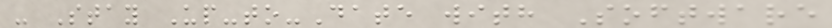- Stay Up-to-Date with Software
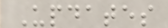Updates
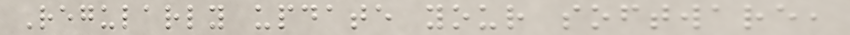Regularly update your software,
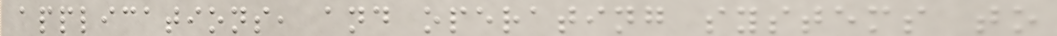applications, and operating systems to
